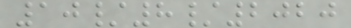10/8/2020
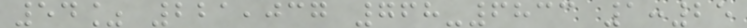54% 221,037 768-6833 1:25
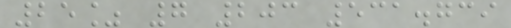25% 7 203 531.739
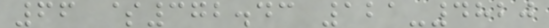66 $372.43 121-4820
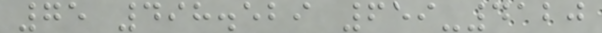75 498.529 659-4120
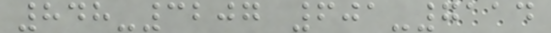848-3207 601-7114
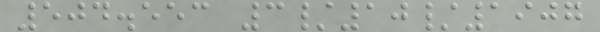504.553 3/10/1907
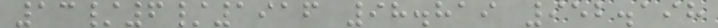13/6/1916 98.819 952.198
